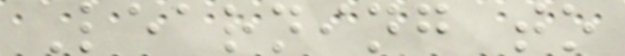Learning to
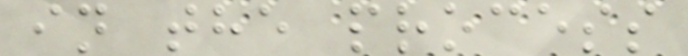in the process
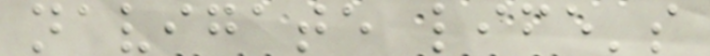navigate life's
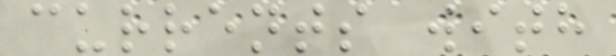currents with
